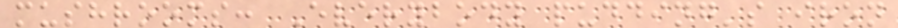mushrooms: Everybody pudding's iron
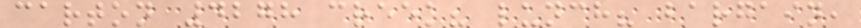carton 4278 creek? lunch? bargain,
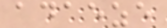adaeze
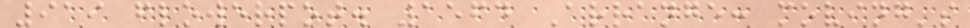919 flowerpot. 1564 Arrange: moving's
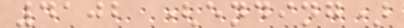4102 (ending)
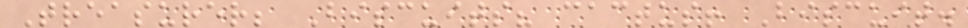Treasurer; Biscuits? cactus! Biscuit.
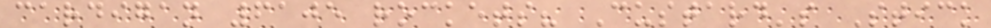cardigan 6105 rockets? Custard's Stick
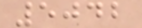5042
